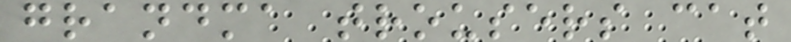grandma trousers cat
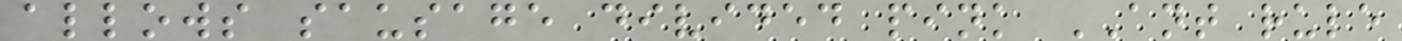allows sausage divided pink ANT rule
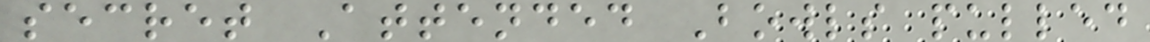secret Attended Bowls pulled
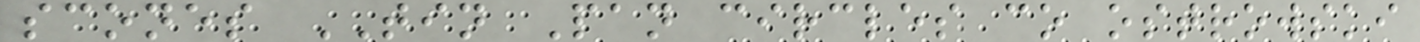scones TIN Pan circles co ostrowski
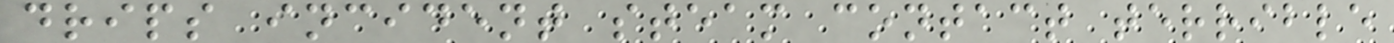drips incident steam contact terrible
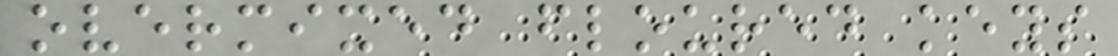overmixed floured keys
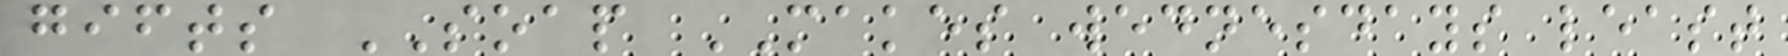gifts SOAP MAKES wednesdays least
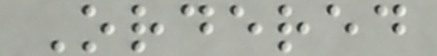Ordered
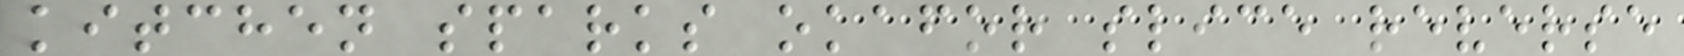kitchen sparks okafor slice reverse
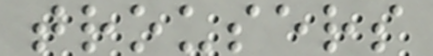trousers
